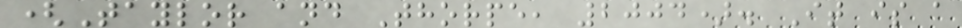(Taylor and Thorpe, 2004). It is a
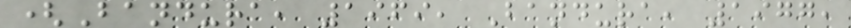(Bandura, 1969, Bandura, 1977,
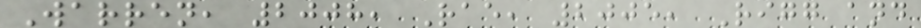Warren, 2008, Rae, 2005, Rigg and
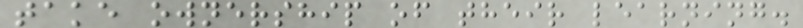take ownership of their learning.
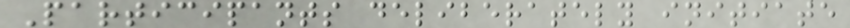Participants deliberately initiate
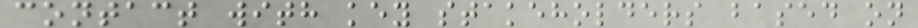contact with key stakeholders based on
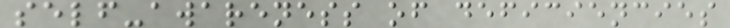self-awareness of deficiencies
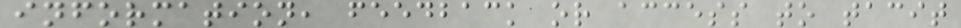information, feedback or access to tacit
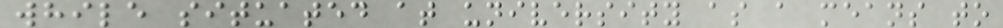while situated at university as a means to
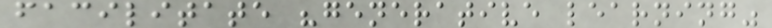facilitate "generative learning"
